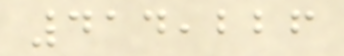414,226
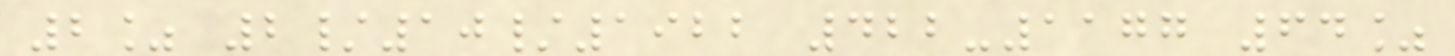2% 2/10/1922 422-1177 64%
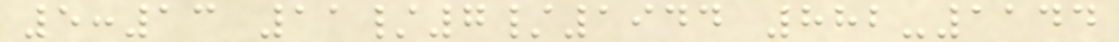5:13 11/7/1944 882-1144
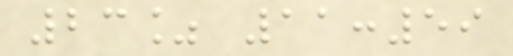23% 11:59
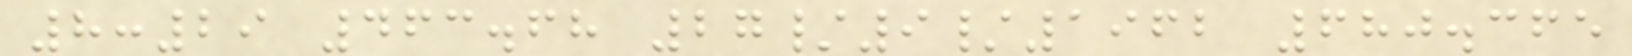8:29 463.68 27/9/1962 680.365
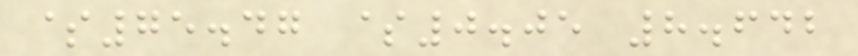$75.47 $0.05 8.642
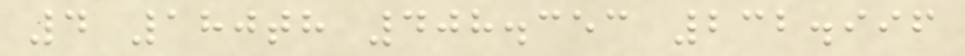4 180th 408.353 232.996
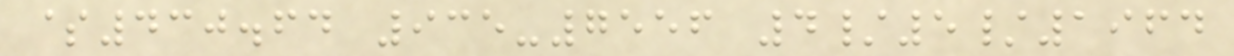$430.64 935-7556 4/5/1964
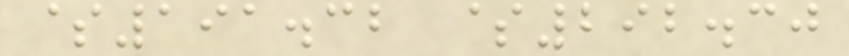$191.32 $292.30
